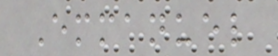Emmanuel
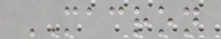MACRON
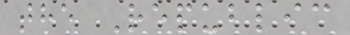the Republic
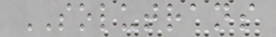SOLUTRANS
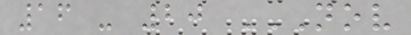16 - 20 NOV
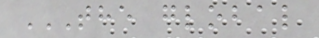THE GLOBAL
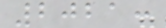2021:
